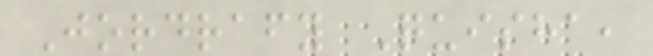Jordrafy Quisha,
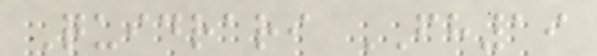Quidrari FH19
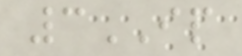3IP
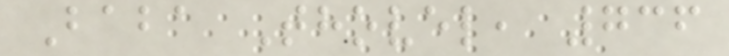Baba Thovel, 736
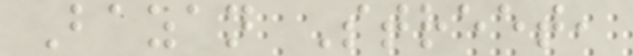Bazan Street,
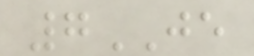7JE
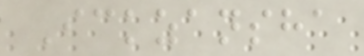Ickzansha
